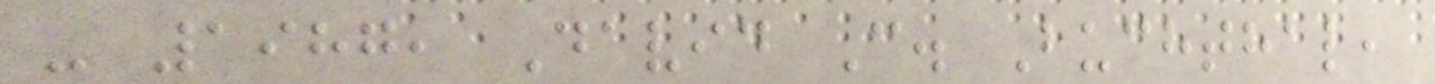- 1987, David C. Buchthal,
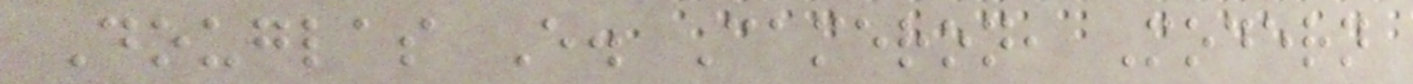Douglas E. Cameron, Modern
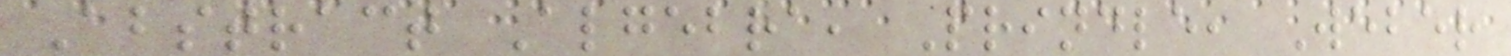Abstract Algebra, Prindle, Weber
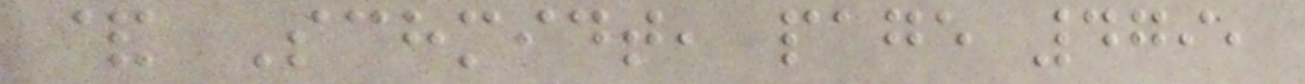& Schmidt, page 479,
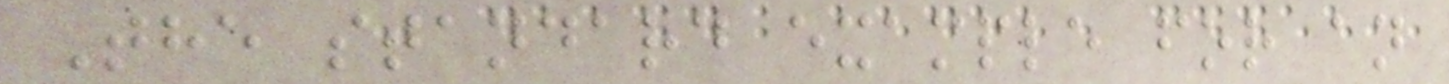The standard example for an
